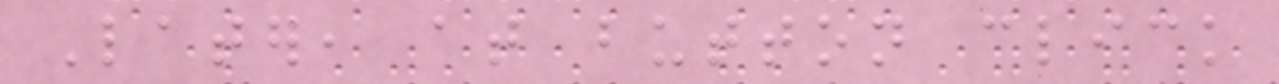Later, at button click
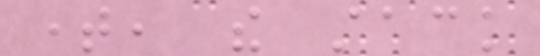time, the stack
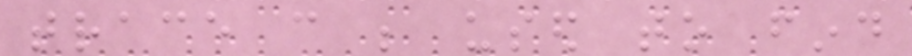trace can be used to find
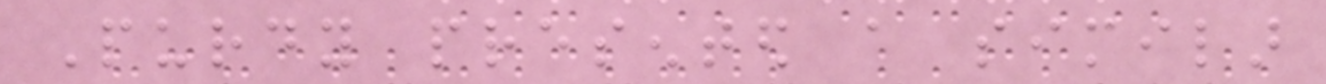Purdy presented a similar
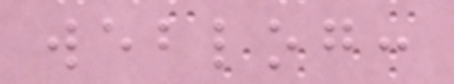weblog:
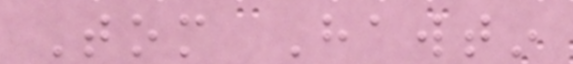Tom Hawtin
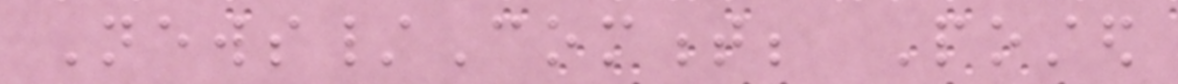News/Comment; Posted
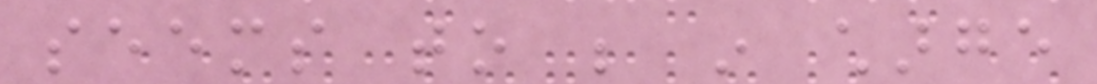seems to be in charge
